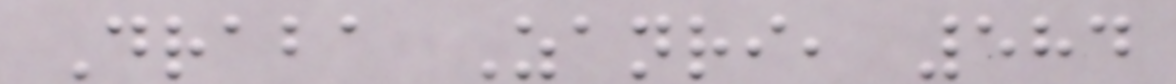Draba Zanri, 584
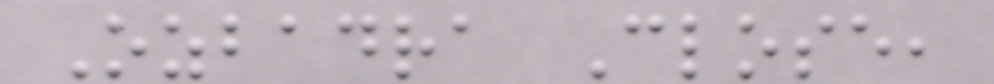Ozbadra Close,
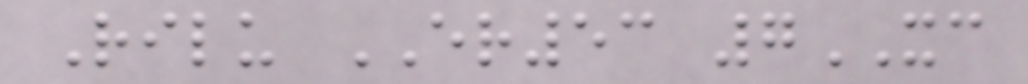Rilu ER53 7XC
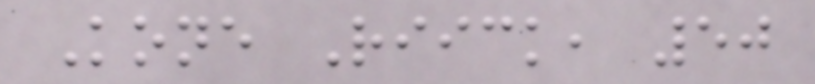Kone Riick, 50
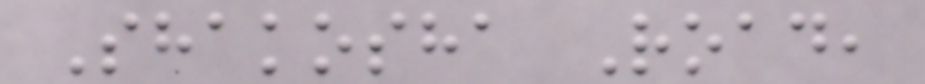Shakosha Road,
